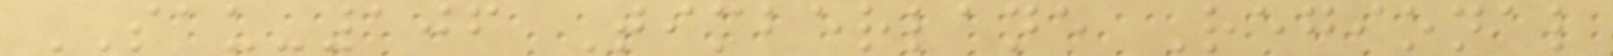SAU-106 Timberlane Regional
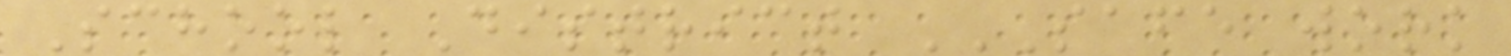School District SAFE WORK
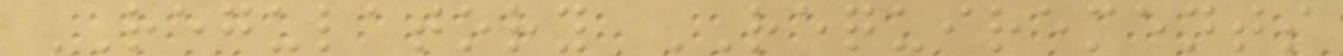REGULATORY REQUIREMENTS
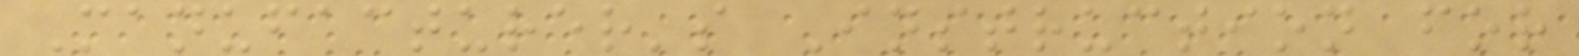Manufacturer's Instruction for
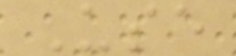Use
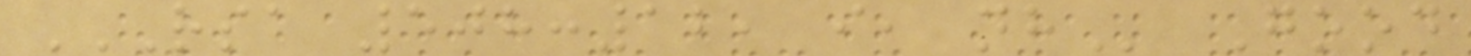RSA 508:12, I, NH Good
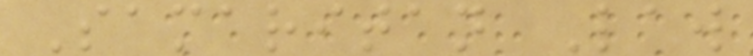Samaritan Law
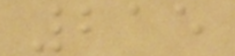215
